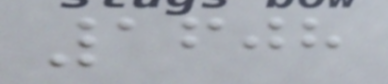1608
